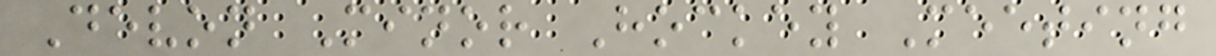Devon Minor Hockey Meeting
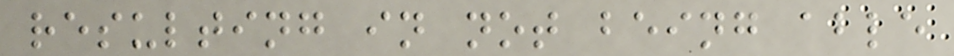resulting in not being able
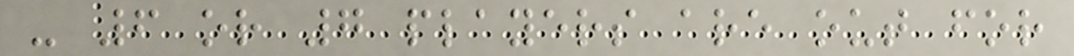- 6 or 7 players are out for
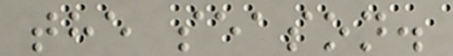the season.
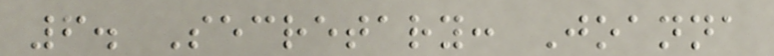6. Secretary: Joanna
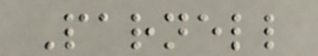Parnell
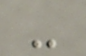-
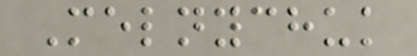Melnychuk
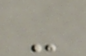-
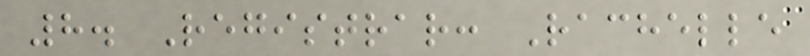8. Registrar: Rachelle
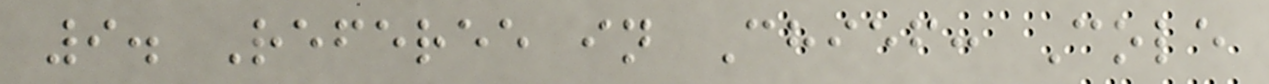9. Referee in Chief: Cole
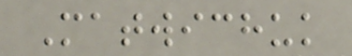Matwichuk
